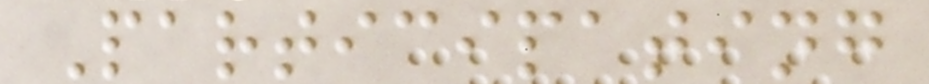Participating
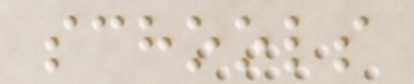schools
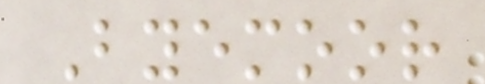Byemoor
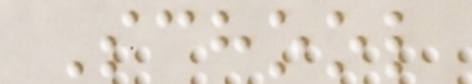School
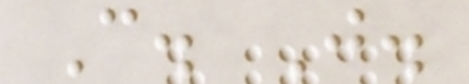C. J.
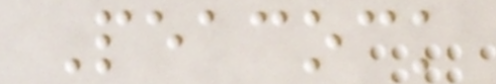Peacock
